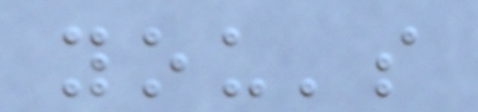you's
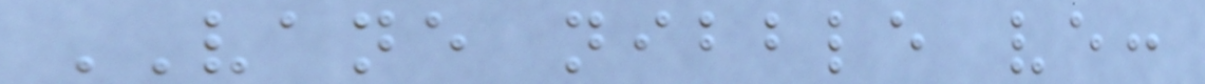VANE nibble ve:
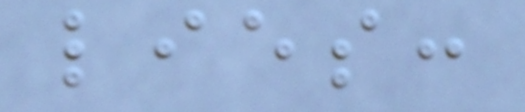lies:
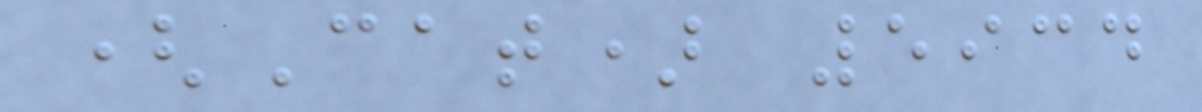(Cat) 5934
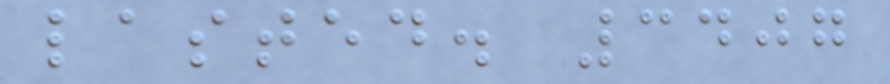lasted. 3407
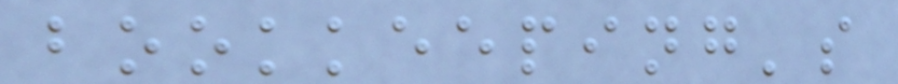bookkeeping's
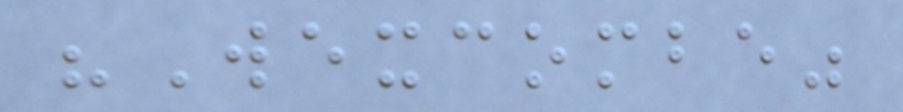"Wexcombe"
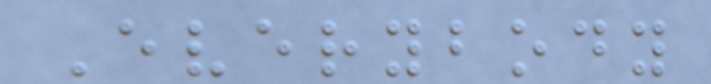Everybody
